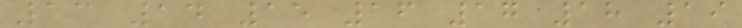13 14 15 16 17 18 19
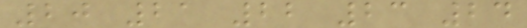20 21 22 23 24
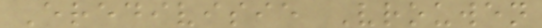Eredivisie Vrouwen
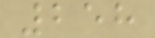258
